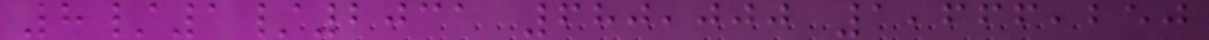8/1/2031 680,000 1,666,250
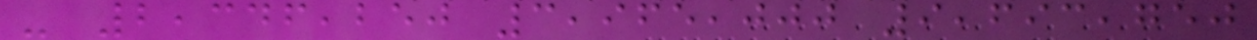- 2,346,250 3,965,000 9,693,750
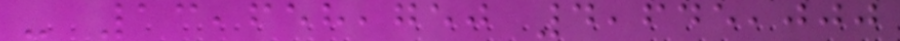- 13,658,750 4,645,000
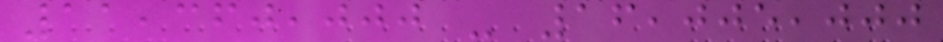11,360,000 - 16,005,000
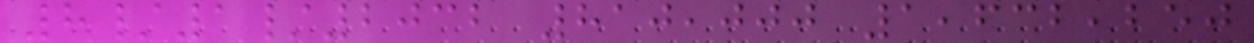8/1/2032 810,000 1,632,250
